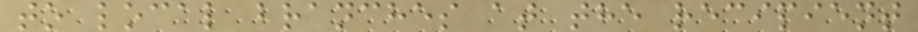to local branches at the recipient
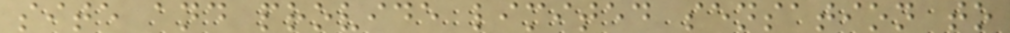site and provide limited sensation to
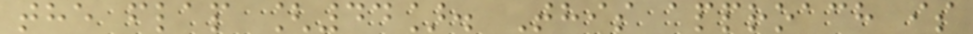the flap [44]. This approach is
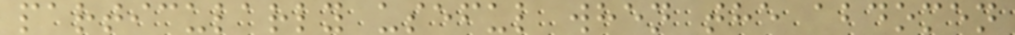particularly useful when the abdomen
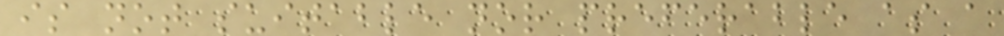is not suitable nor preferable as a
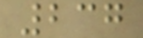237
